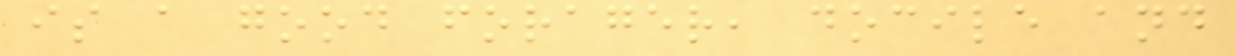is a good forager, docile and
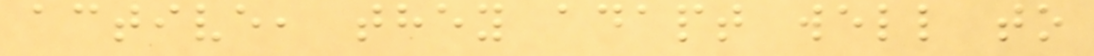active, they adapt well to
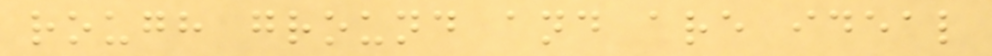rough ground and are ideal
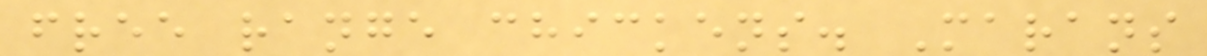free range chickens. Marans
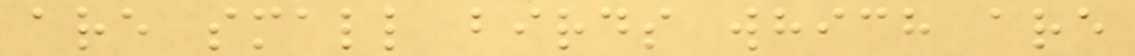are small birds which are
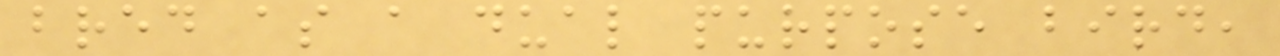bred as a dual purpose bird,
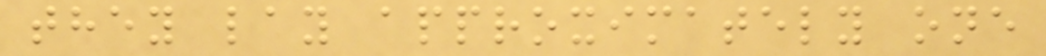they lay approximately one
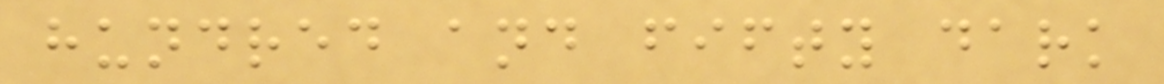hundred and fifty dark
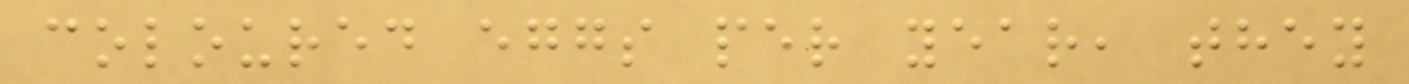coloured eggs per year, they
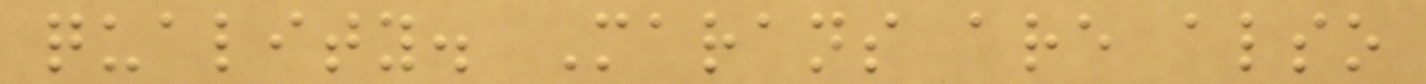quality. Marans are also
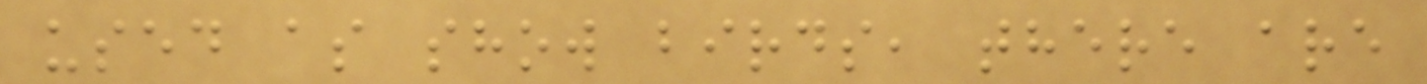used as show birds, there are
